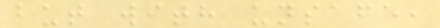but with unsafe,
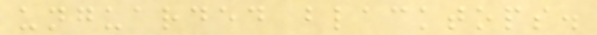unguarded blacktops.
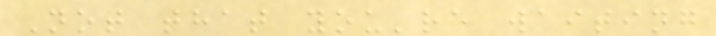Not that you're waiting
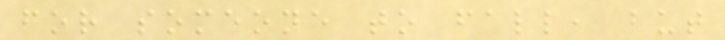for someone to fall, but
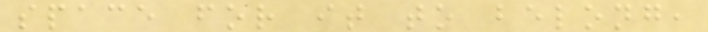space for it to belong,
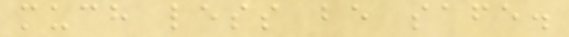much less be safe.
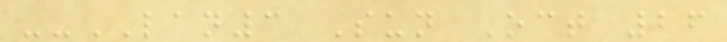--LAN3 Sun Oct 26
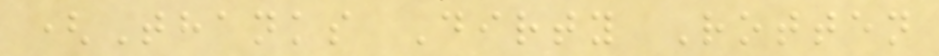(Thanks Dirty Rotten
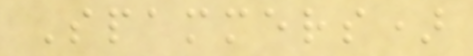Spammers)
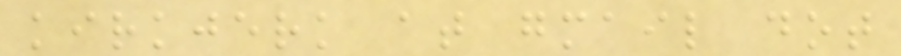kirkjerk at gmail dot
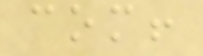com!
